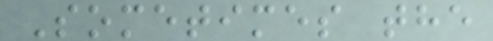Sometimes the
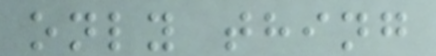only thing
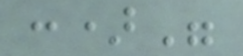:)"
